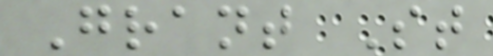Grant St
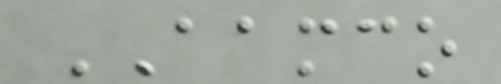AAMCO
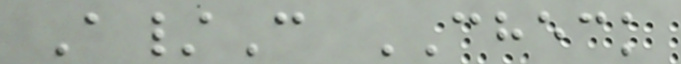A/C CHECK
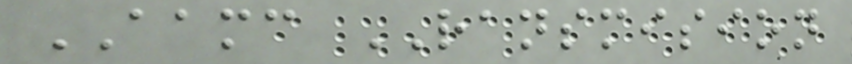AAMC RANSMISION
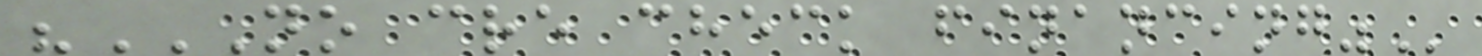"NO CRE CHECK FINANCING"
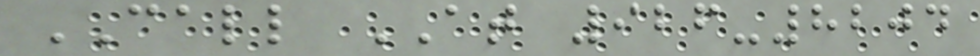CALL AT 926-8204
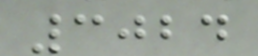3024
